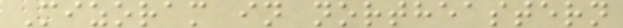Mizoram in northeastern
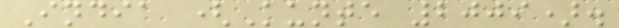India (Kunte 2009).
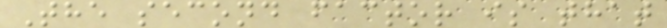The second factor is that
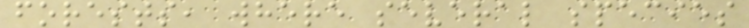forests, where several species
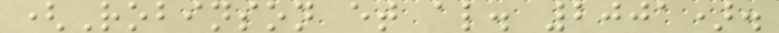(Robinson et al. 2001).
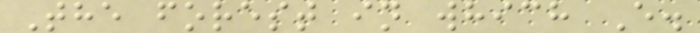The forest in which E.
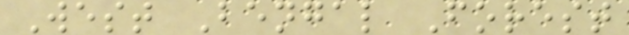West Bengal Forest
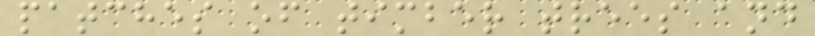patches of timber trees and
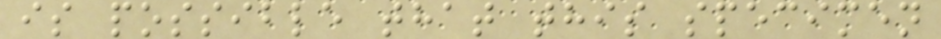is possible that this specimen
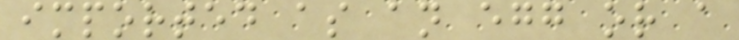imported as an egg or a
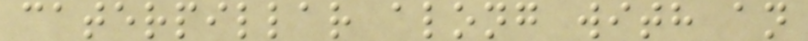caterpillar along with an
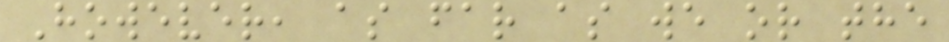However, as far as we or the
